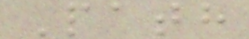Path
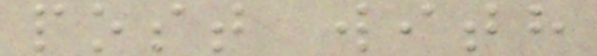post with
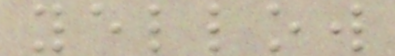yellow
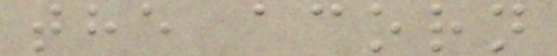the acorn
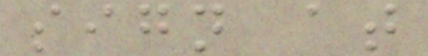sign at
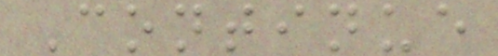Continue
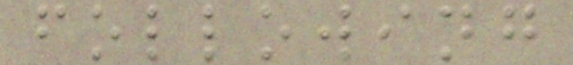following
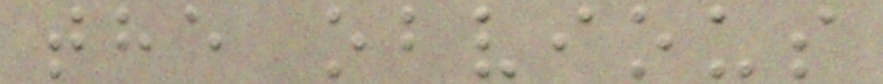the obvious
